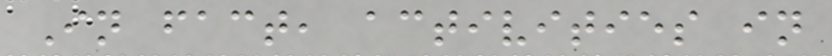In fact, activities in
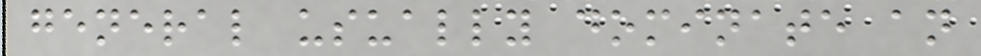general usually dominate an
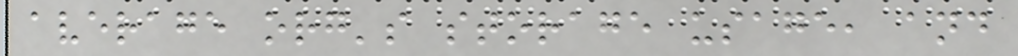average org's storage usage, and
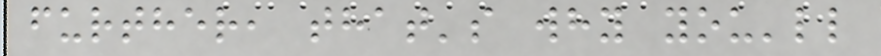further, that's why you'll
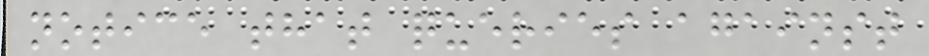notice that queries against
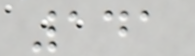141
